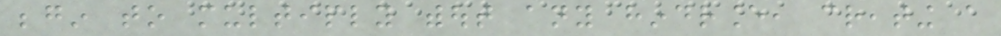begin to multiply without any hindrance, creating a
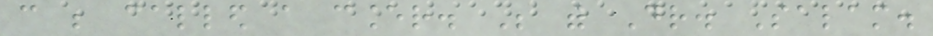can be called a cancer. Be with Dr. Salam.
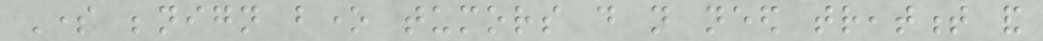Some benign bone tumors do not need treatment and
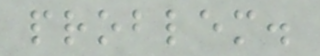problem.
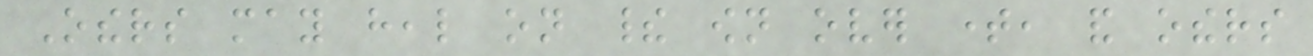Others may heal on their own over time, and others
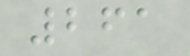261
